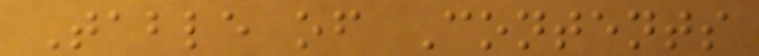Table of Contents
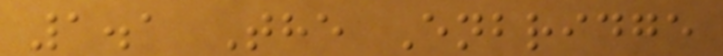1.1 The Enbridge
